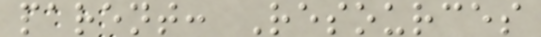parent: Resources
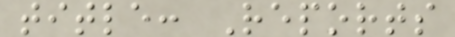title: Reports
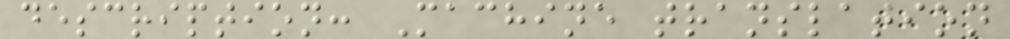description: Machine translation
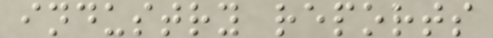industry reports
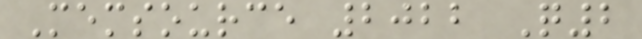Memsource 2022 Q2
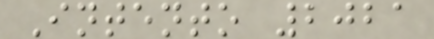Intento 2021
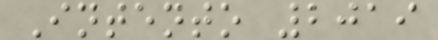Intento 2019
